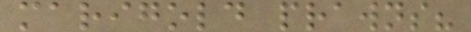marigold prawns?
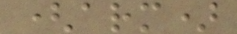(arm)
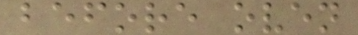before oven
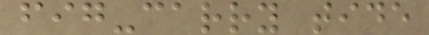fig-carry tide
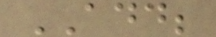ADD;
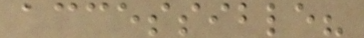accessible?
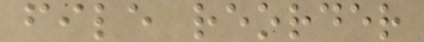file reorder
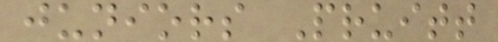juniors Pruitt
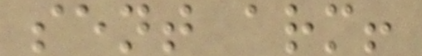sent arm!
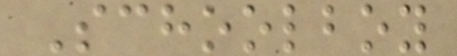Schoolboy
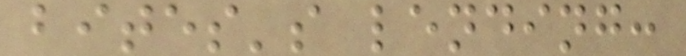bites's lending:
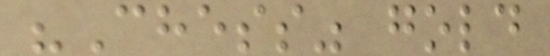"Chess" gold
